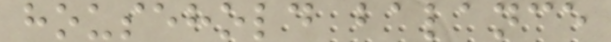household balance
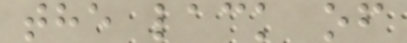the lack of
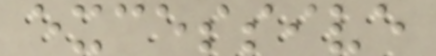excessive
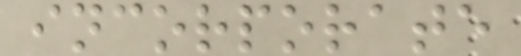incorporate
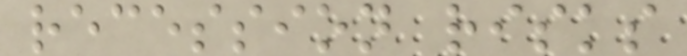recession risks
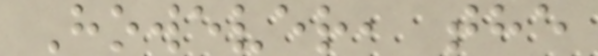However, the
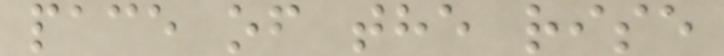pace of the rise
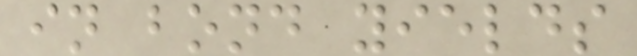in bond yields
